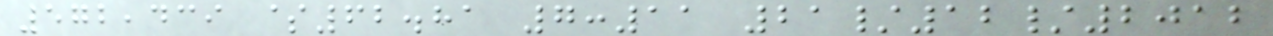572,439 $62.81 7:11 21/12/2012
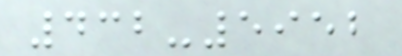432-5952
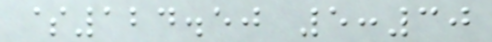$124.50 5:30
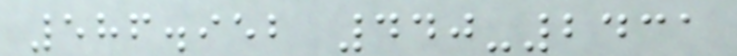586.952 440-2431
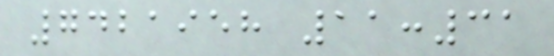7421958 11:31
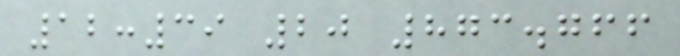12:39 20 873.766
